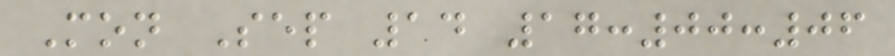Mon Sep 14 17:00:06
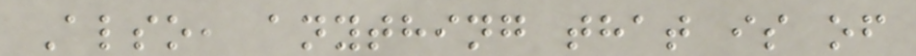Also, anything that is of
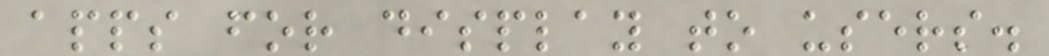apps for display to users.
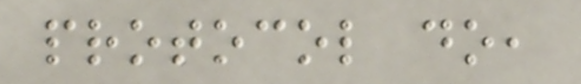protocol do,
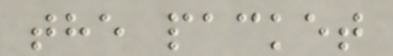the packet
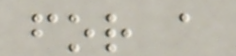for a
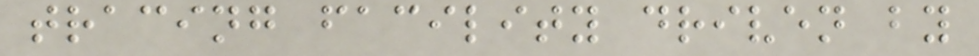tracing facility driven by
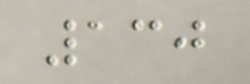130
